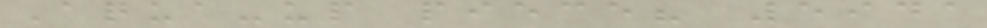Aqua-up piece? 5941
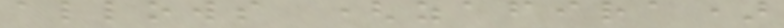allows (zafira)
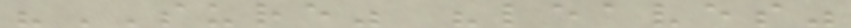"SURE" "leaves"
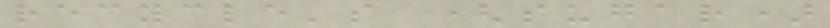recycle's (sugar)
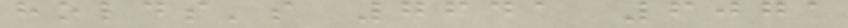holds's 7641 6071
